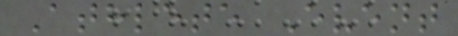Athlete Event
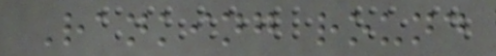Ranking round
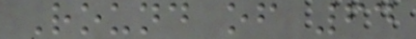Round of 64
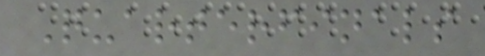Quarterfinals
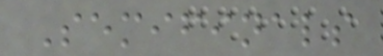Semifinals
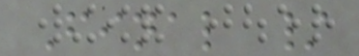Final /
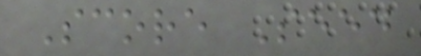Score Seed
